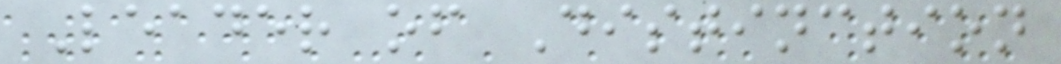Leader of Distinction
